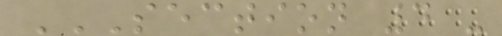SECTION 4 -
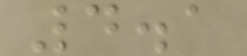4.1
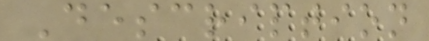Description
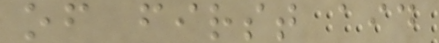of first aid
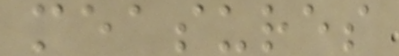measures
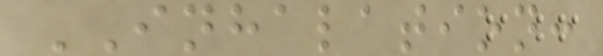INHALATION:
